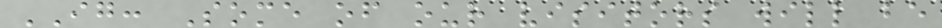IG: Some of our visitors will be
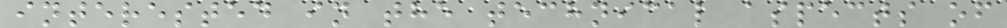interested in the technical aspects of
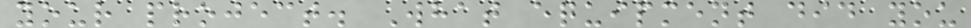your project. What equipment did you
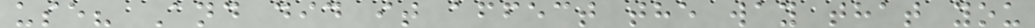use? And did it affect the way that you
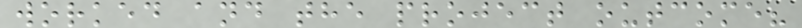worked and the project outcome?
